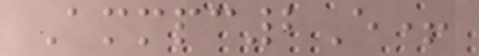Ammpc2E+
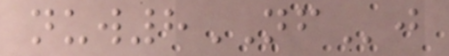nuw8NFj
